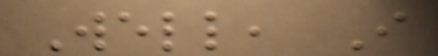Well, I
